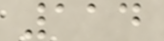114
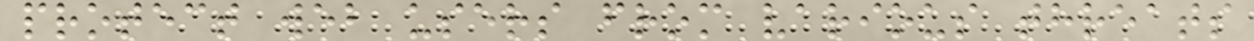protect web users from various threats
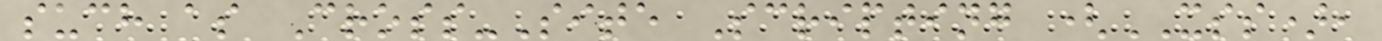such as Cross-Site Scripting (XSS),
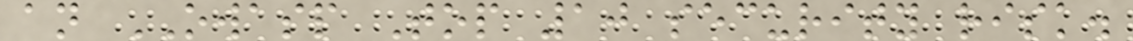an OWASP Top 10 security risk.
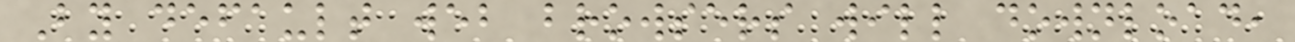By default web browsers will download,
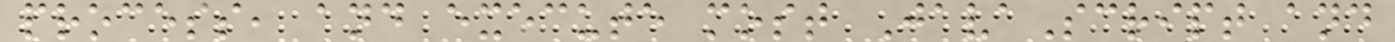process, and execute most JavaScript and
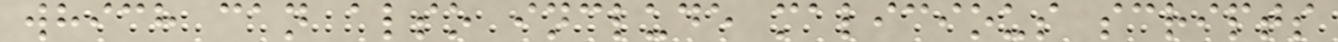which can also include malicious scripts
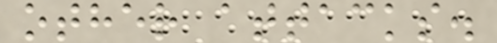other attacks.
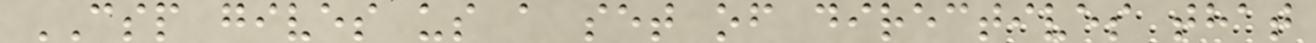CSP gives us a set of directives that
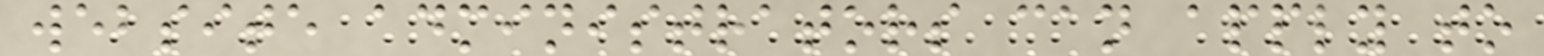website administrators can apply to
